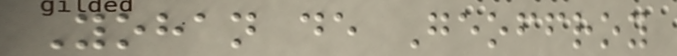Yohan de Geoffroy
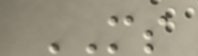MS
